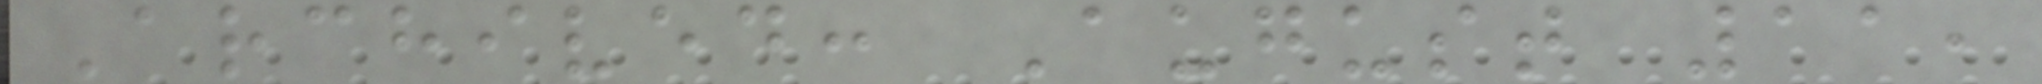Archived: August 11,
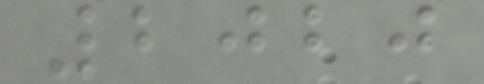2020
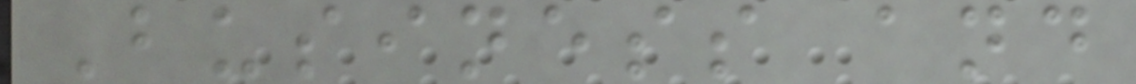Business and
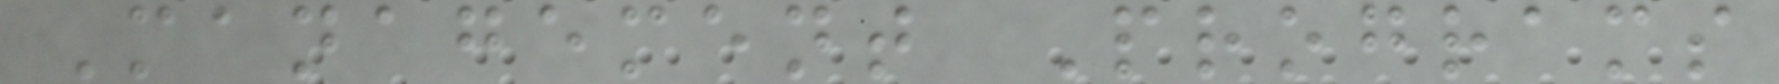Management Programs
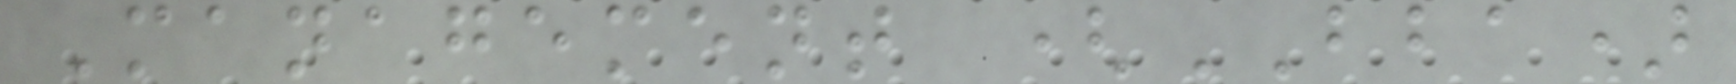Management (BBA)
